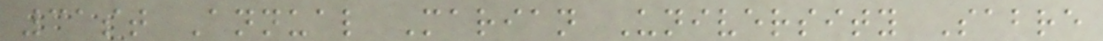31st Annual Marian University Sabre
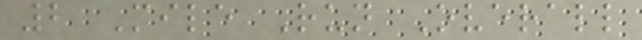2 Mile Run Overall
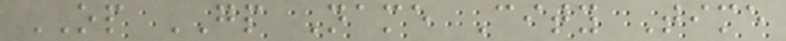OP GP Name City Time
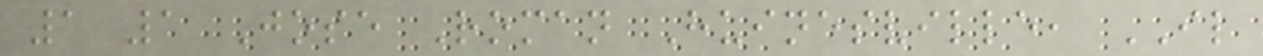1 1 Jose Roman Huinesville, IL
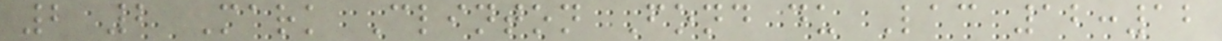2 2 Mark Clinton Fond du Lac 12:12
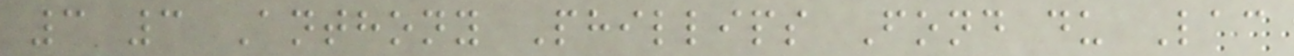3 3 Anthony Phillips Fond du Lac
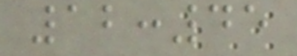12:45
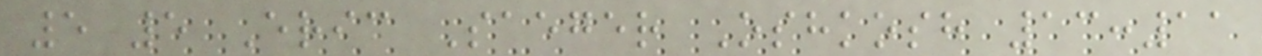5 5 Eric Saeger Oshkosh 13:11
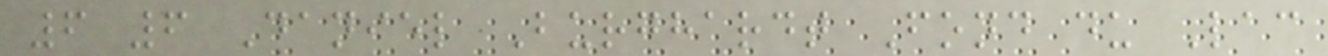6 6 Daniel Burghardt Fond du Lac
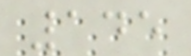145
